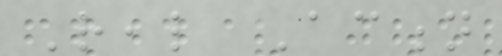Real Action
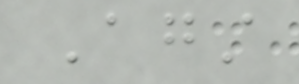Against
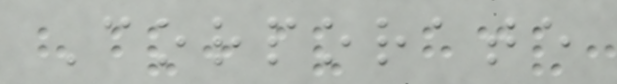Corporate
